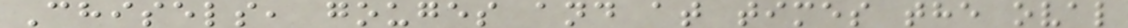Chisels, gouges and at times the oval
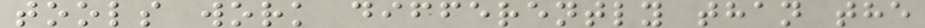tools work differently than the
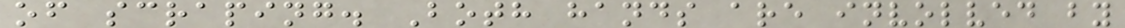of scraping. Both hands are involved by
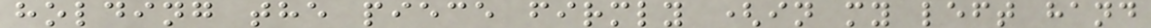holding the piece firmly (in my left hand
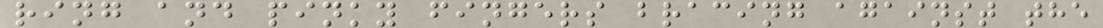ring and pinky fingers bracing against the
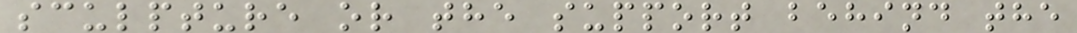sculpture or the support behind the
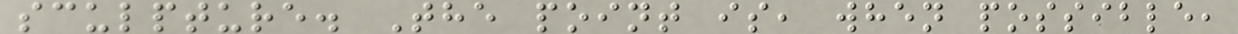sculpture. The point is, when possible,
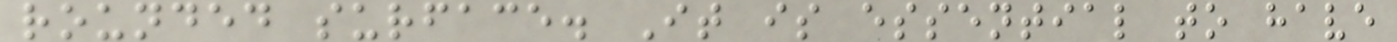rounded surface. It is essential to have
